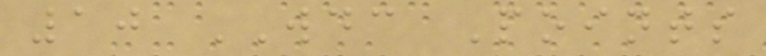10 WDC Points
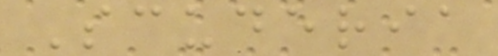Scuderia
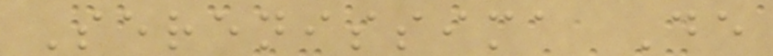Serenissima De
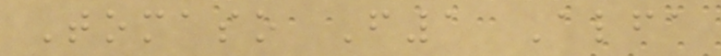Tomaso F1 Alfa
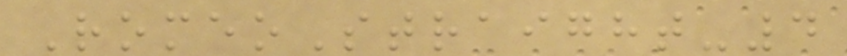RomeoStraight-4
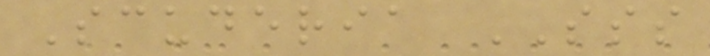Scuderia SSS
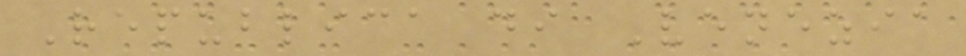Republica di Venezia
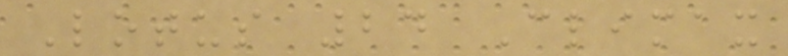Lotus 24 Climax
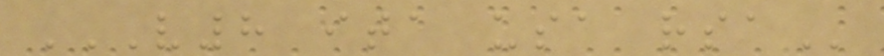V8 ITA USA RSA
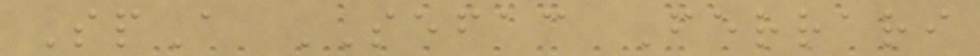SpA SEFAC Ferrari
